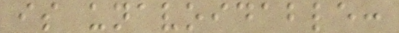is unavoidable:
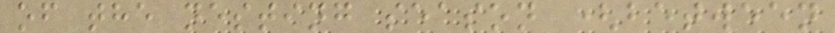of the nesting season (between
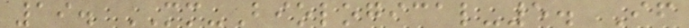19. MM-Biological-5. If
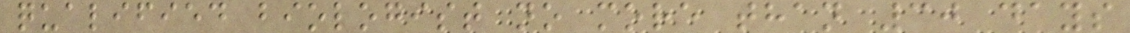qualified biologist no more than 30 days
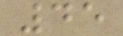45
